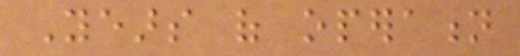Years of operation
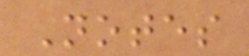Notes
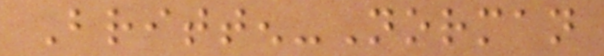Britten-Norman
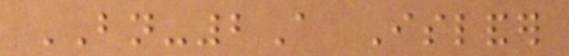BN-2A Islander
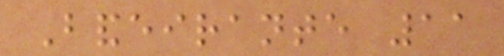Bandeirante 11
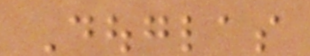Douglas
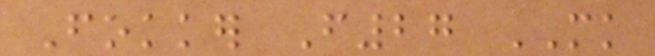Fokker F27 MK
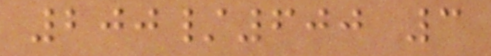200/600 3
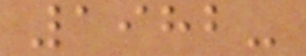1982-
